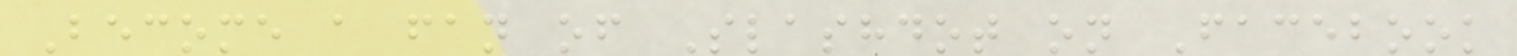Become a fan of Slashdot on Facebook
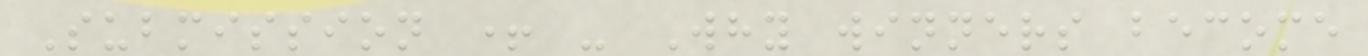Submission + - Why winners become
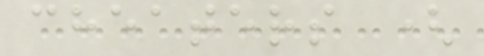cheaters (
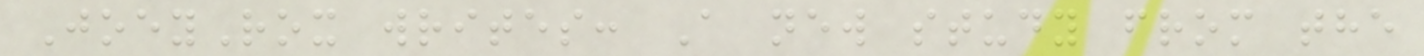JoeyRox writes: A new study from the
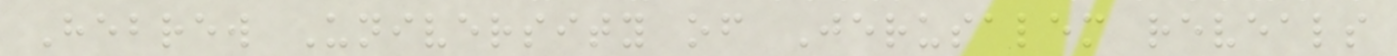Hebrew University of Jerusalem reveals
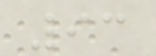93
